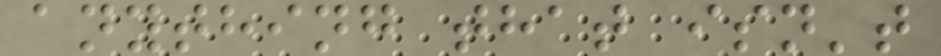anything that isn't
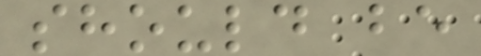should be
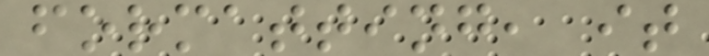formatting, it
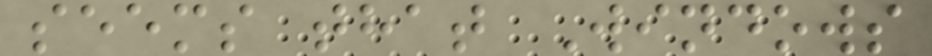seems that Windows
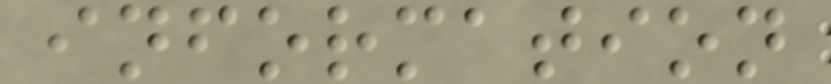information
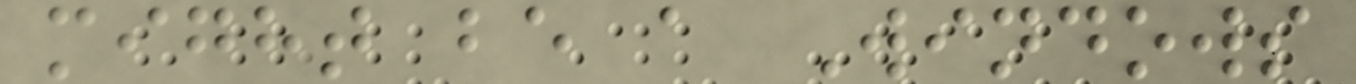might be a Windows
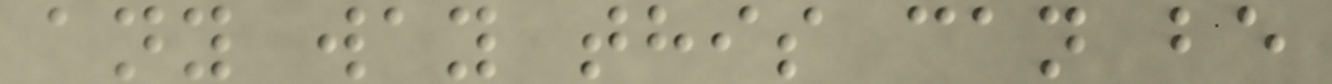any way this can be
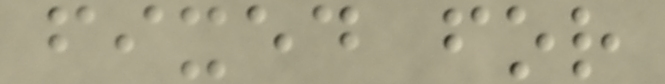fixed for
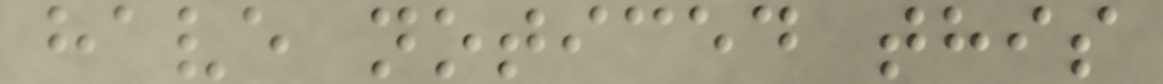have noticed this
